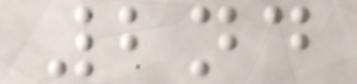2nd
